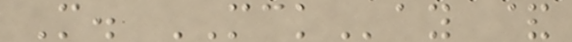M. MCKay &
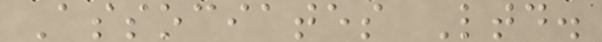Associates Ltd.
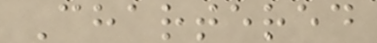Chartered
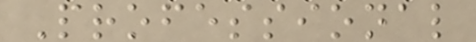Professional
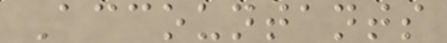Accountants
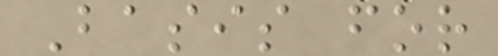Basis for
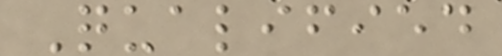Qualified
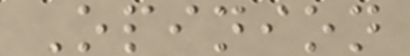Opinion
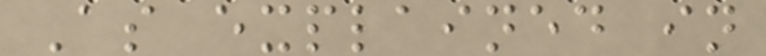As explained in
